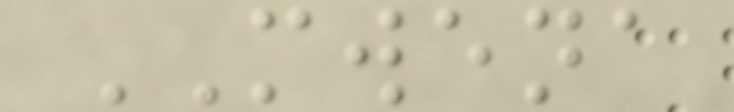MWENA
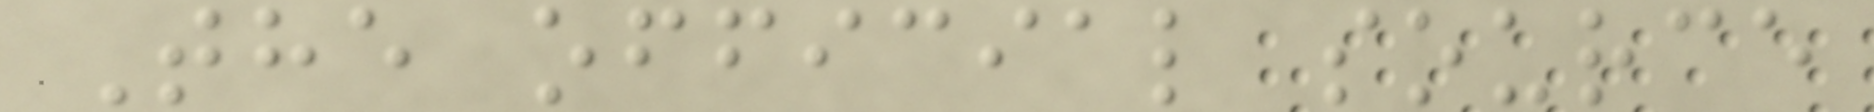The official source
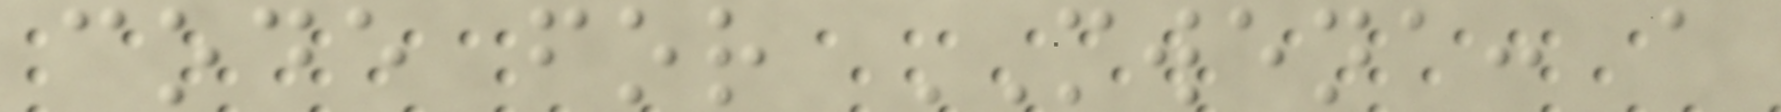code for MWENA: a
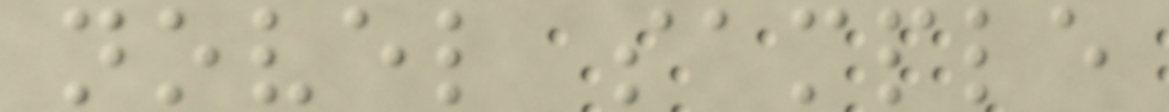novel sample
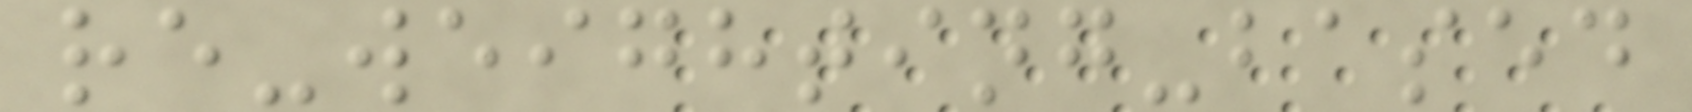re-weighting-based
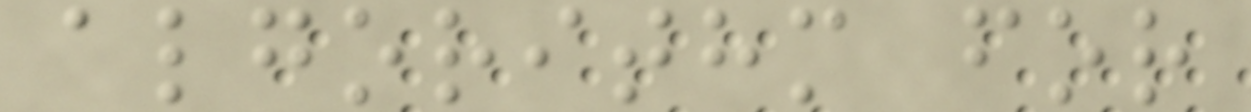algorithm for
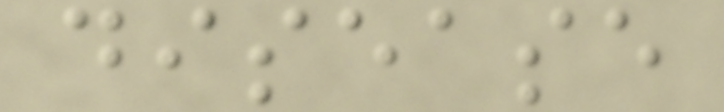disease
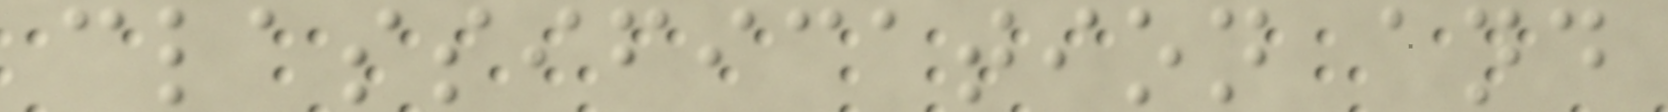classification and
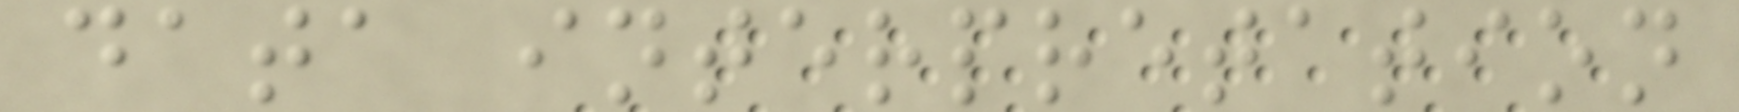data interpretation
